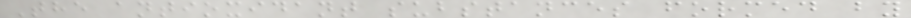The antioxidant substances formed by
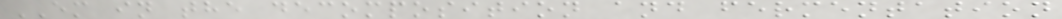EM in the decomposition and fermentation
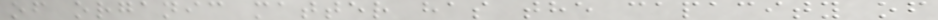of organic matter has the capacity of
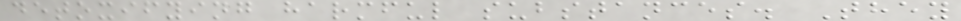detoxifying harmful substances. They
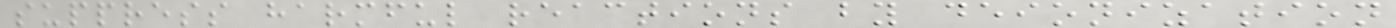suppress harmful reactions by deionization
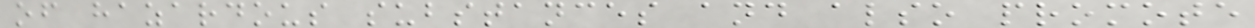of hazardous substances and also promote
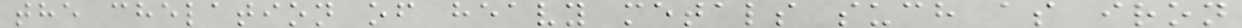the chelation of heavy metals such as iron
